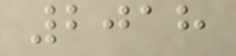2018
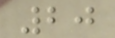20
